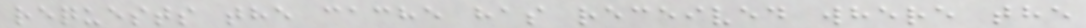requests the cache has received where the
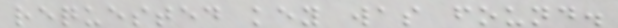requested key was found.
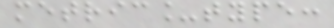metric_type:
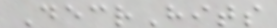DecrHits
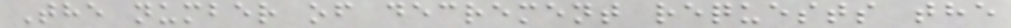The number of decrement requests the
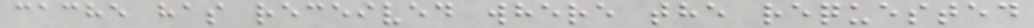cache has received where the requested
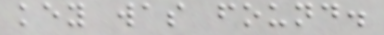key was found.
